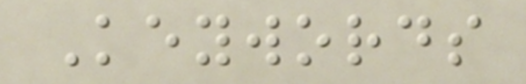Keywords
